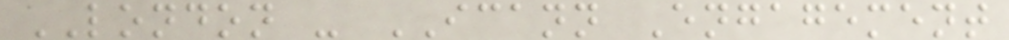LONDON - ICANN Engagement
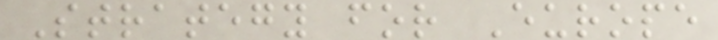Strategy for Europe
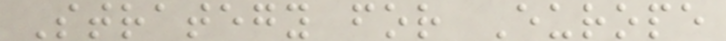Strategy for Europe
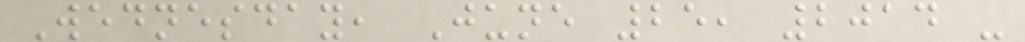Wednesday, June 25, 2014 -
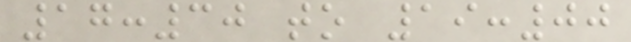17:30 to 19:00
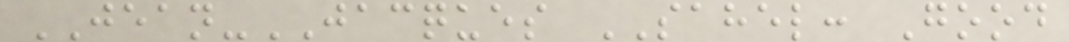JEAN-JACQUES SAHEL: Good
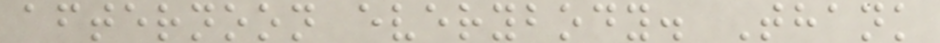afternoon everybody. Thank
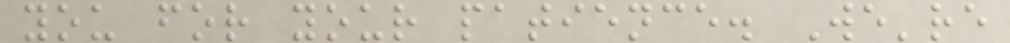you for your patience. We're
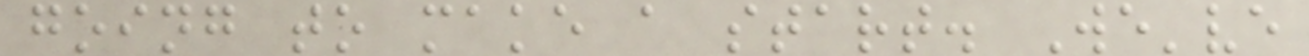going to make a start. We've
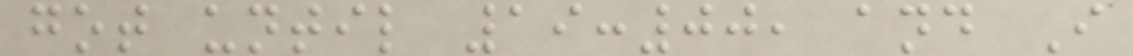got until 19:00, and I
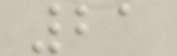21
